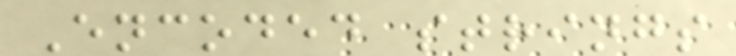Encoded strings
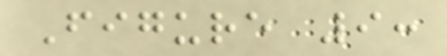Figure 9:
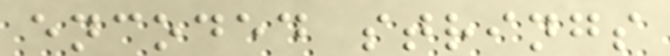encoded strings
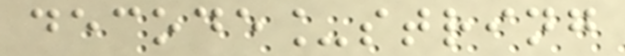decode_string
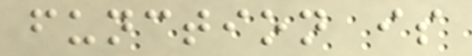function is
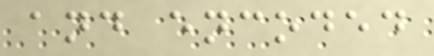and encoded
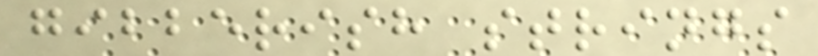gibberish strings
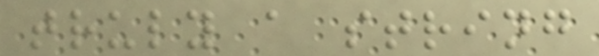truly a string
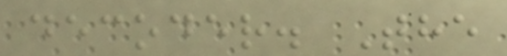decoder. The
